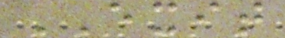EXIT
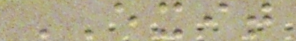EXIT
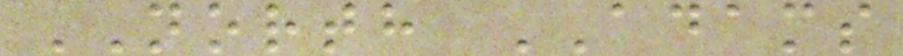NORTH ADAMS
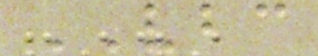VBC
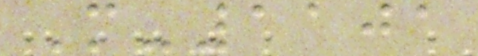M-1101
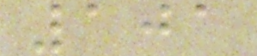101
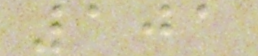101
